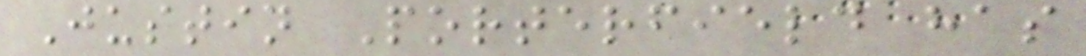Justin Porterfield has
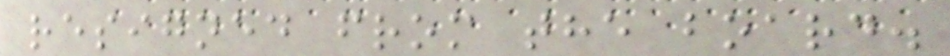resigned from the board.
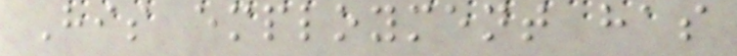His employment has
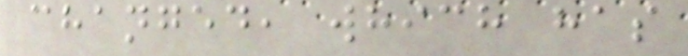changed, which has
